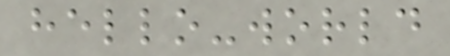hello-world
